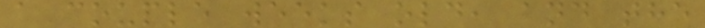a couple weeks old, and the
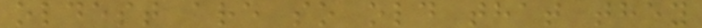oldest are so old that they
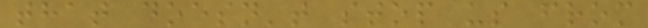that doesn't stop us from
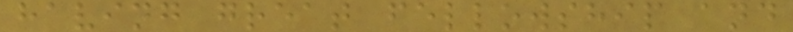having great fellowship and
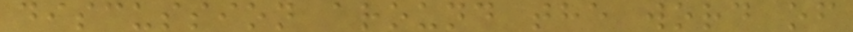discussion around the word of
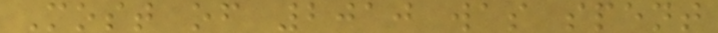Most of 2010 was spent
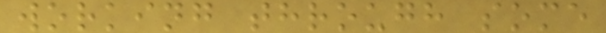working through some
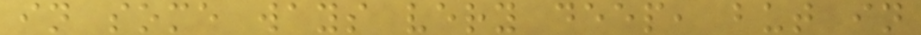in some ways very deep, but in
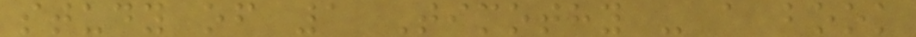study of 1 Timothy - a book
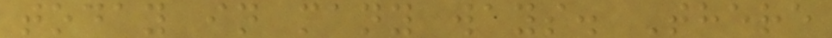today in many ways. There
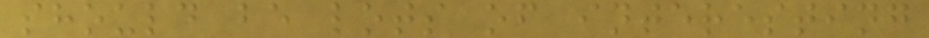should be lots of interesting
